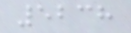5238
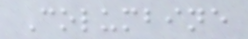Columbine
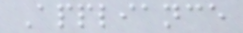Appliance
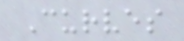Curves
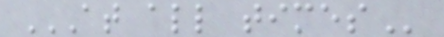AT ALL TIMES
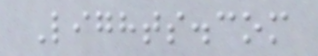Lights.com
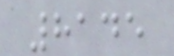8145
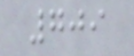709
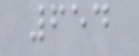654
